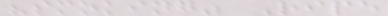"smoking" Ripe
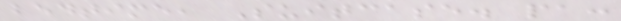bedtime, Suitcase. pa:
